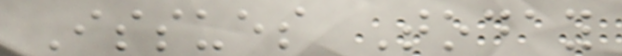Issues Today
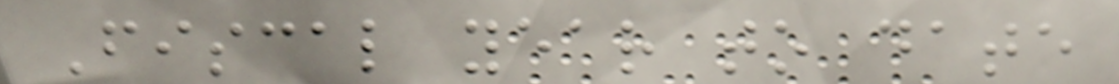Fiscal year to date
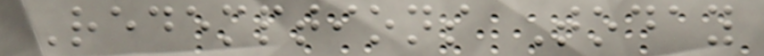Redemptions Today
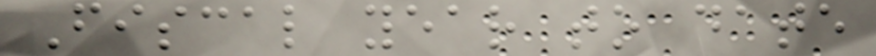Fiscal year to date
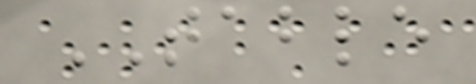TABLE
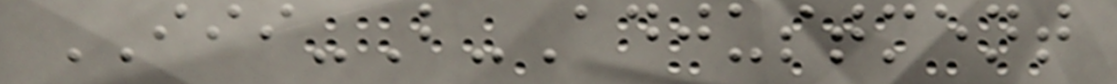III-B-Adjustment
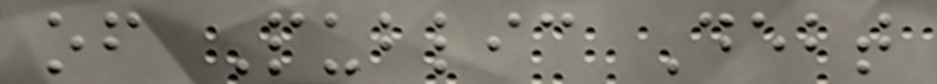of Public Debt
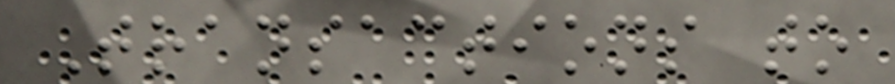Transactions to
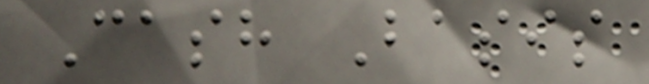Cash Basis
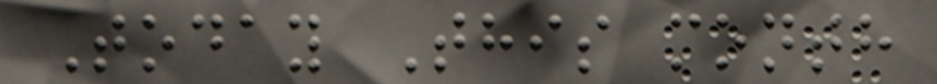Today This month
